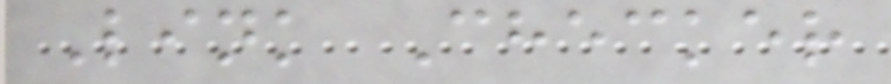Link Checker
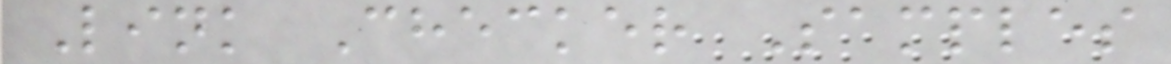Link Checker Samples
